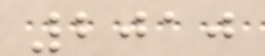2010
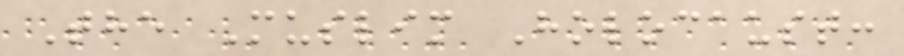The Muslim Holocaust:
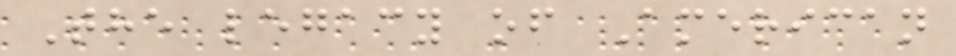The legacy of American
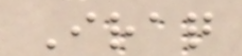Iraq
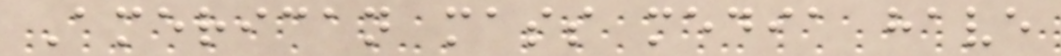American mass media have
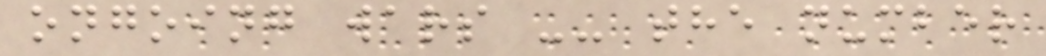ongoing wars -- the number
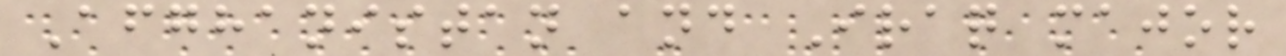Afghanistan and Iraq major
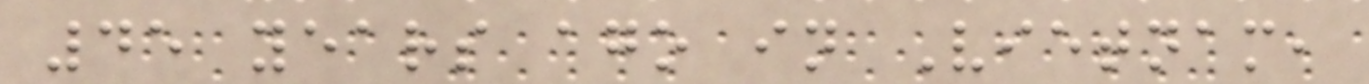45 years ago in Vietnam,
